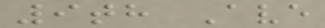9th Ave
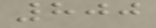800
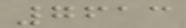7613
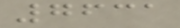7631
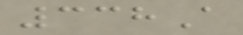338A
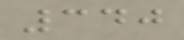340
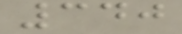340
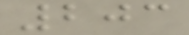203
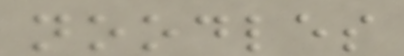noodles
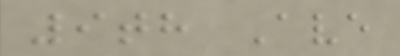9th Ave
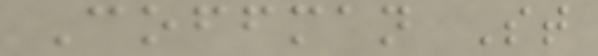Coffman St
